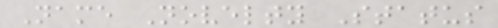Name Novelty Status
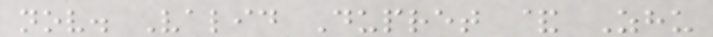nov. Valid Dupret & Zhu
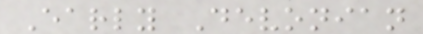Early Devonian
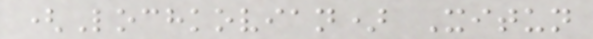(Lochkovian) Xitun
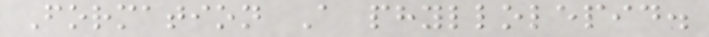Formation A phyllolepid.
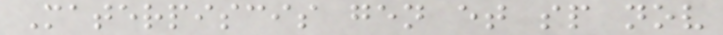Materpiscis gen et sp nov
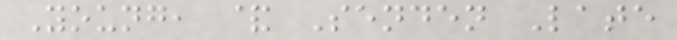Young, & Senden Late
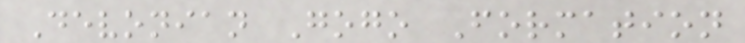Devonian Gogo Formation
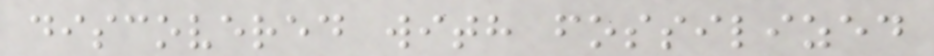discovered with fossilized
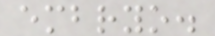embryo.
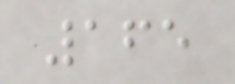165
